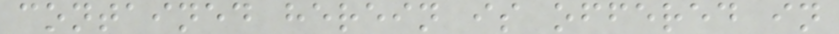contained herein is offered in
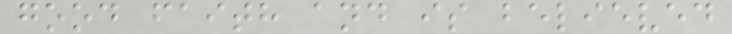good faith and is believed
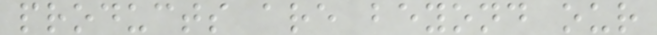products are beyond our
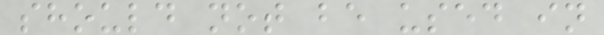should not be used in
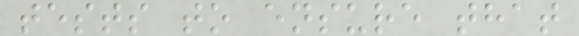tests to ensure that
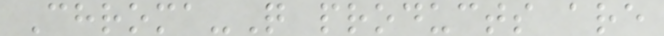Chroma-Q products are
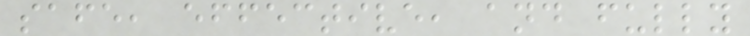safe, effective, and fully
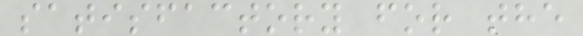satisfactory for the
